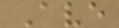Ave
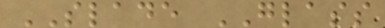SLADE GLASS
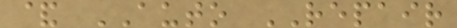& AUTO REPAIR
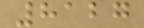8127
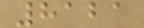8121
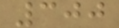300
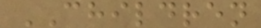CHILDREN
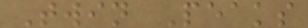Twin Peaks
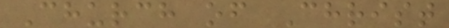Church of Christ
